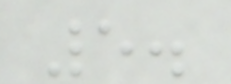5.
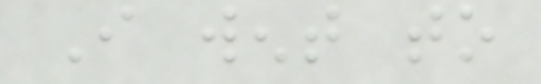I went to
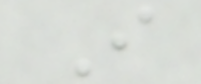I
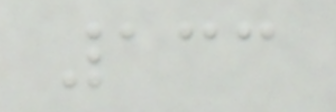133
